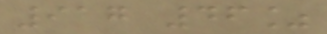917 46%
